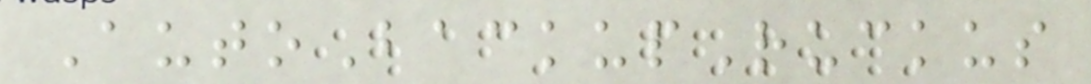AutoBackupRuckus
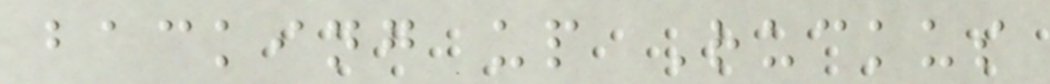backing up Ruckus
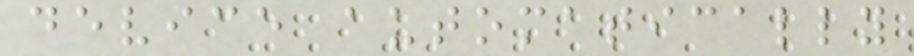device automatically
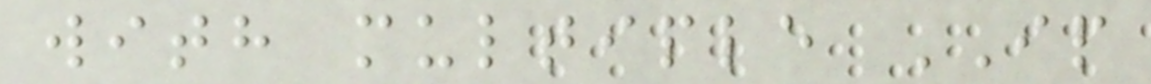with multiple IP
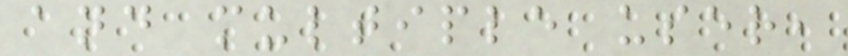and multiple user,
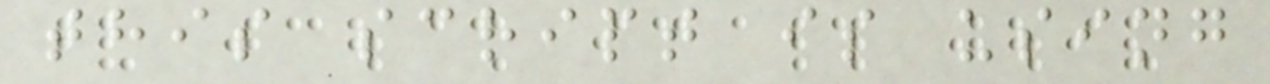this script is using
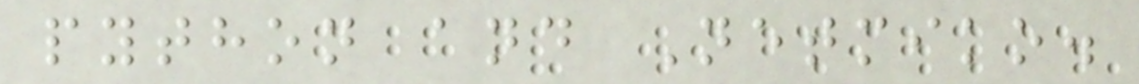python and Netmiko.
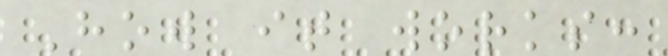How it works:
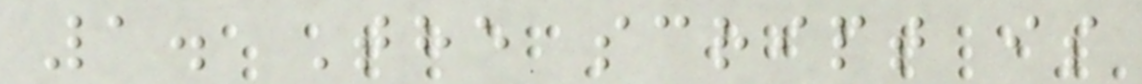1. The script is
